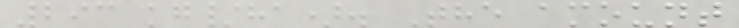293 kg/ha). The amount
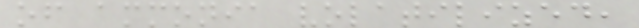of ammonia volatilized,
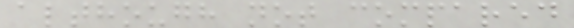although not compared
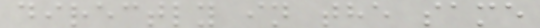directly in the same
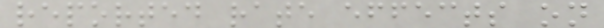reported rate effects on
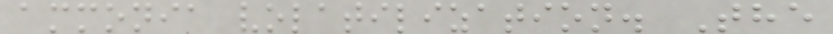ammonia volatilization. The
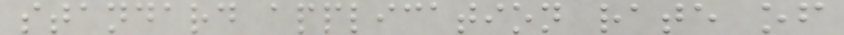standard application rate of
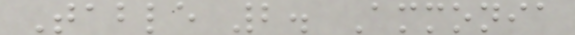Table 2. Ammonia
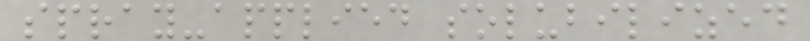spray-applied solubilized
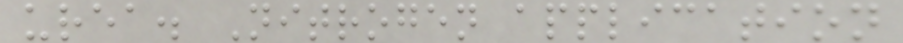urea. Nitrogen application
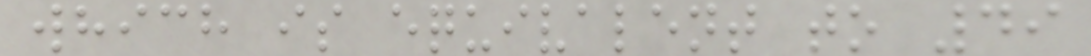which is equivalent to 49
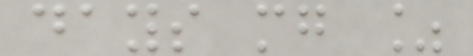days mg %
